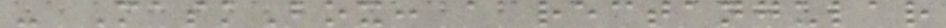- MaskBox: a rectangular
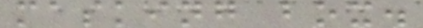masking box.
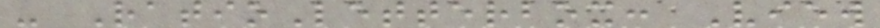- RatioLetterbox: View
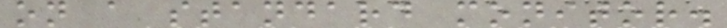on a standard monitor.
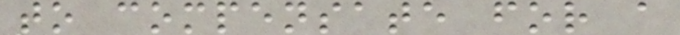to compensate for a
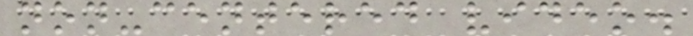non-centered video.
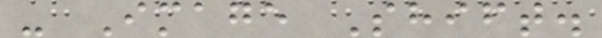- Image Shift.
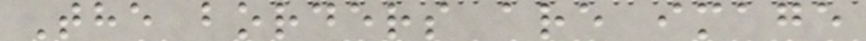The borders are image
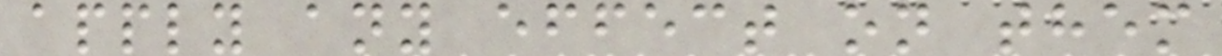apply any effect on them
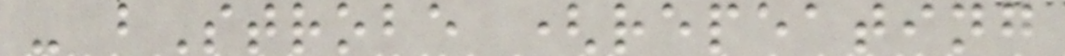- bStrobe (repeating
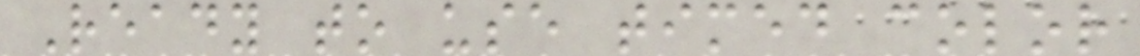Ready to use timed color
